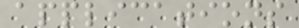applications
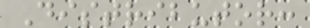Distributor:
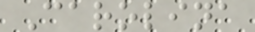Carolina
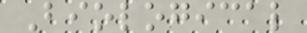Biological
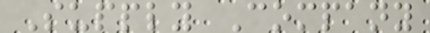Supply Company
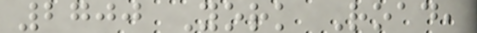2700 York Road,
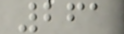261
